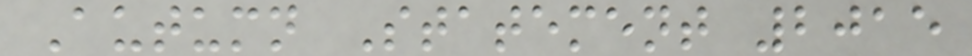Autumn Statement 2015
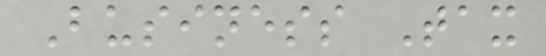Business Tax
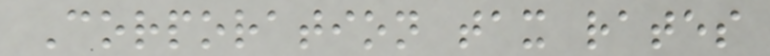Corporation tax rates
